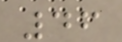46
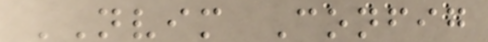NVIM Config
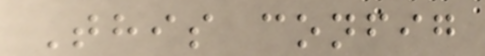This config
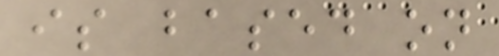is based on
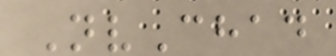NvChad
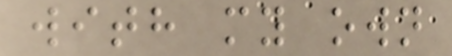with my own
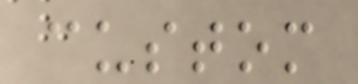custom
